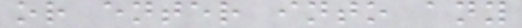or enter into any
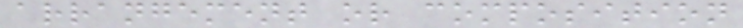arrangement or composition
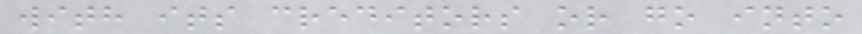with its creditors or go into
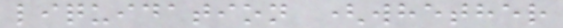liquidation (whether
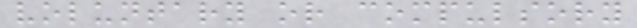voluntary or compulsory
